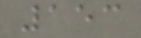153
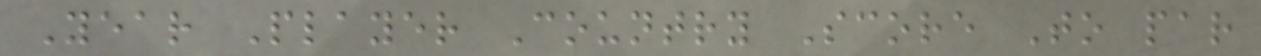Year Player Country Score To par
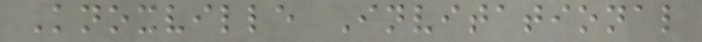Knoxville Invitational
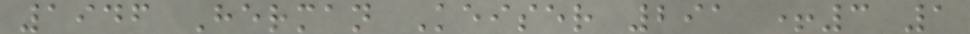1946 Herman Keiser 291 +3 1
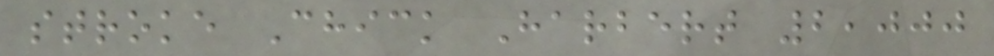stroke Chick Harbert 2,000
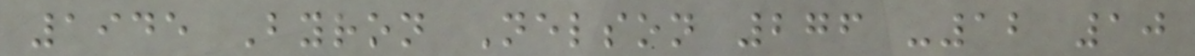1945 Byron Nelson 276 -12 10
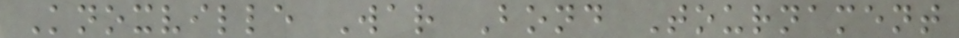Knoxville War Bond Tournament
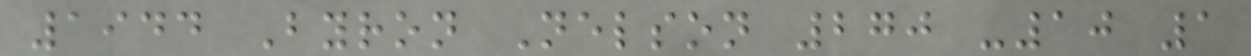1944 Byron Nelson 270 -10 1
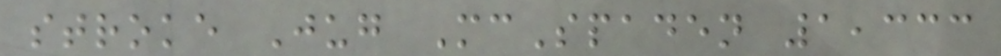stroke Jug McSpaden 1,333
